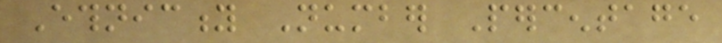Ethnicity Number Percentage
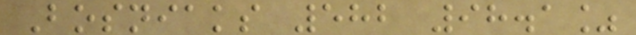Bosniaks 582 98.1%
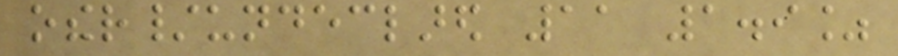other/undeclared 11 1.9%
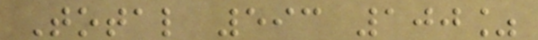Total 593 100%
